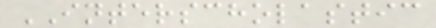INTERSCHOLASTIC
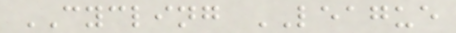CYCLING LEAGUE
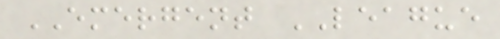EMERGENT LEAGUE
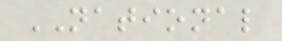NATIONAL
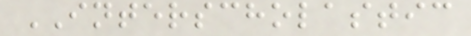INTERSCHOLASTIC
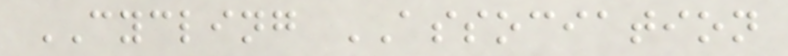CYCLING ASSOCIATION
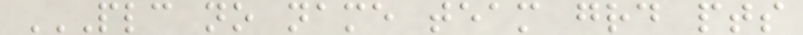PLC NO NAME TEAM GRD PTS
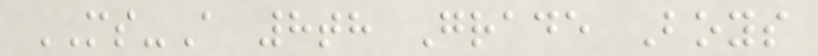MS-A 8th Grade Boys
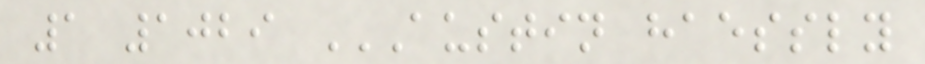1 1029 AUSTIN HAESSLY
